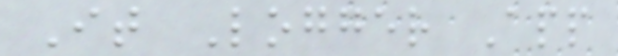It Logger App
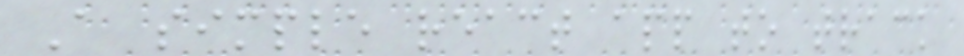A simple react app to track
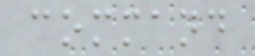command
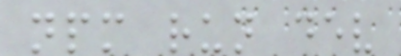npm run dev
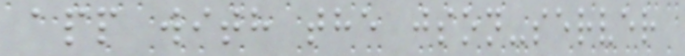app with the json-server
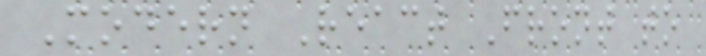Modern React Front to
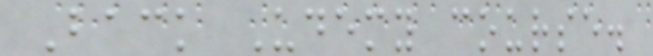Back Udemy course.
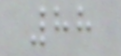88
